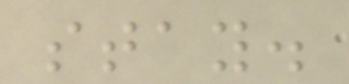stay.
